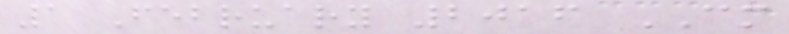1 February 2016 CM
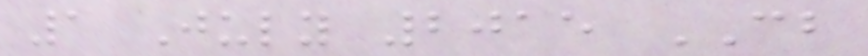1 July 2015 CB
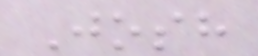Josh
